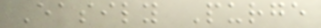Easily Purge
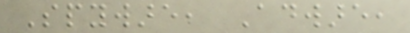Spyware, Adware,
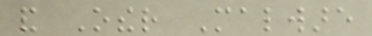and Other Malware
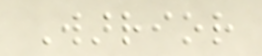Warrior
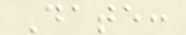Date:
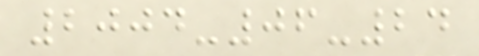2004-06-24
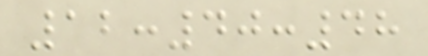12:40:48
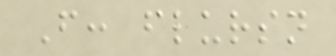From: flursn
